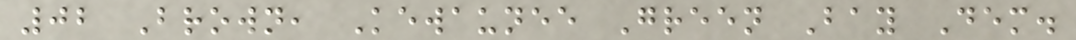02 Brown, Kewaunee Green Bay Dem.
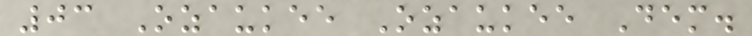03 Ozaukee Ozaukee Dem.
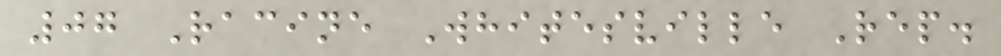07 Racine Whitesville Rep.
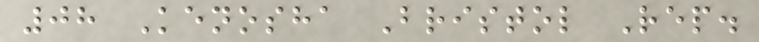08 Kenosha Bristol Rep.
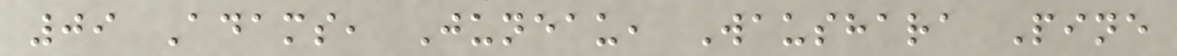09 Adams, Juneau, Waushara Pine
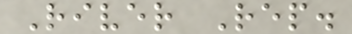River Rep.
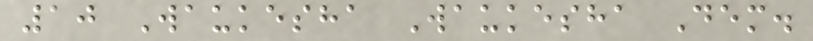10 Waukesha Waukesha Dem.
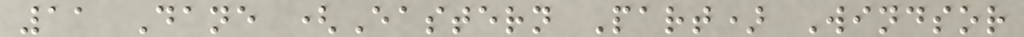11 Dane (Eastern Part) Windsor
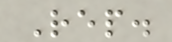Rep.
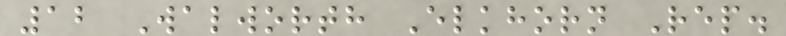12 Walworth Elkhorn Rep.
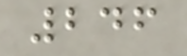246
